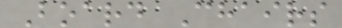Board Chairs
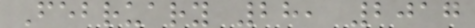February 28, 2017
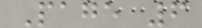Page 6
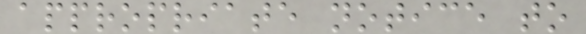appropriate notice to
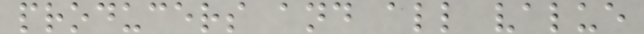producers and all value
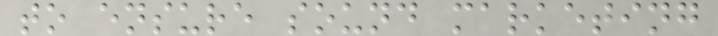to ensure sound marketing
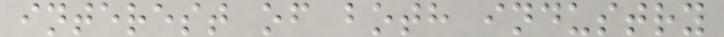interest of both industry
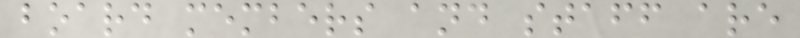board members and staff are
